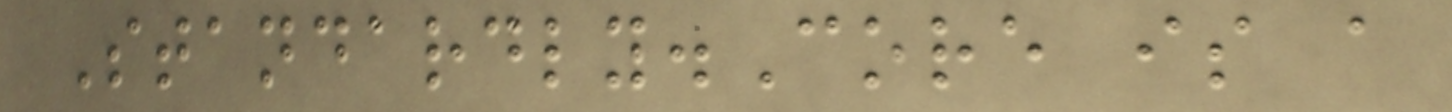Standardly.Core is a
